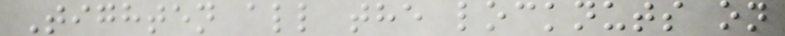Tighten all the locknuts on
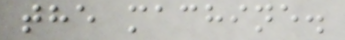the machine.
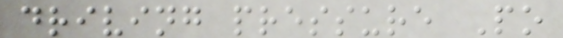driving pressure Po
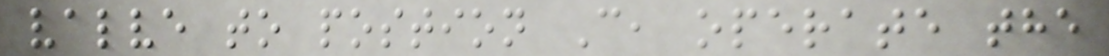valve to postion C, operate the
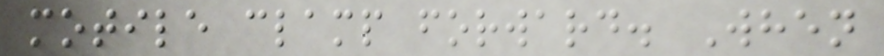motile clamp forward. When
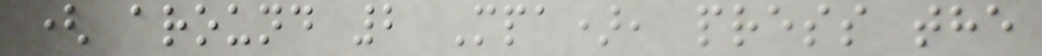( around 2 Mpa), press the
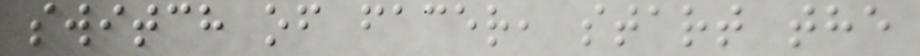switch of facer, start the
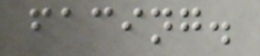facing.
